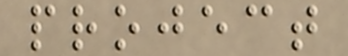project
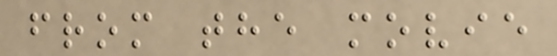from the movie
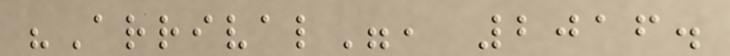"Arrival", 2016.
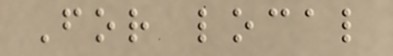For local
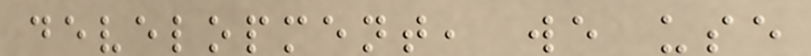development, we use
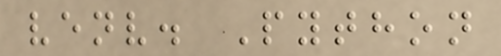venv. Python
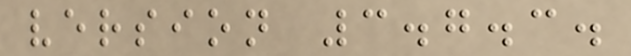version 3.7.3.
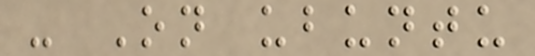- On ubuntu
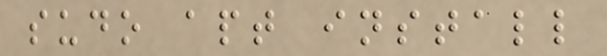sudo apt install
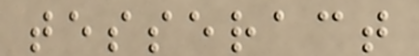tesseract
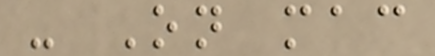- On mac
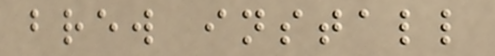brew install
